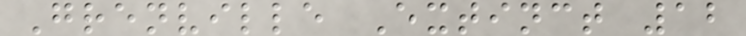Grenville Extinct 12
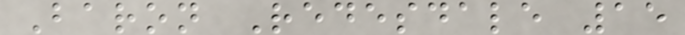Baron Redesdale 15
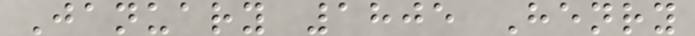January 1805 Henry
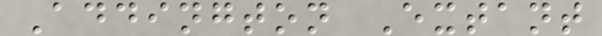Addington Extant
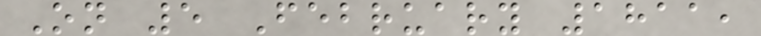On 5 February 1811,
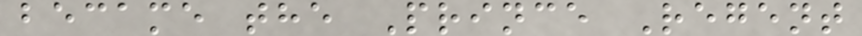became the Prince Regent
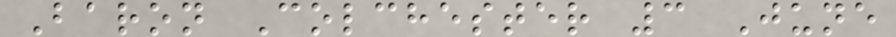Baron Colchester 3 June
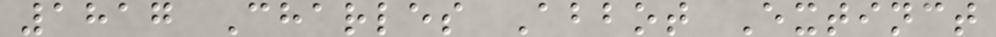1817 Charles Abbot Extinct
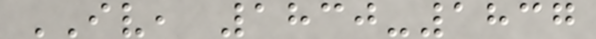IV, 1830-1837
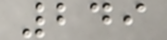249
